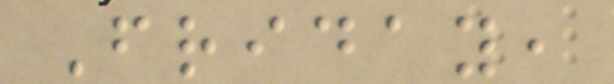Friday,
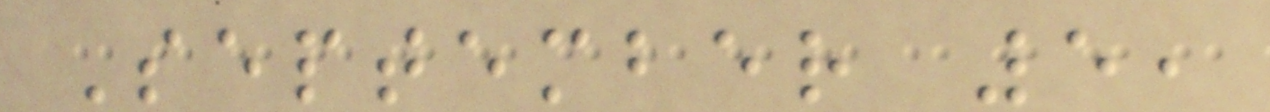September 5,
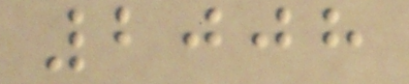2008
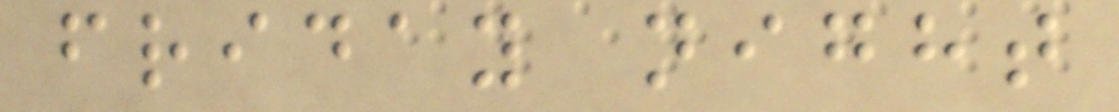friday night
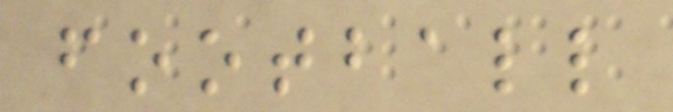football
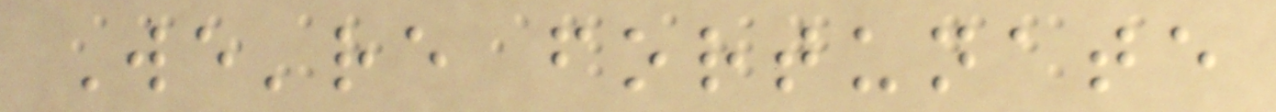We're fortunate
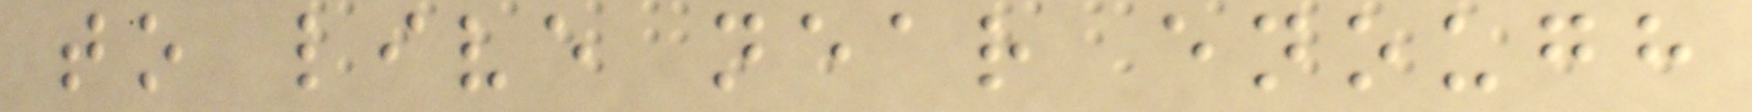to live near enough
